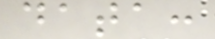data:
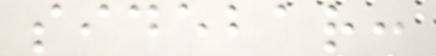sidebar:
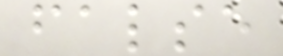false
